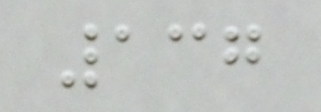137
